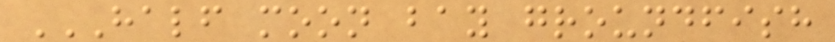HALF MOON BAY GROUNDFISH
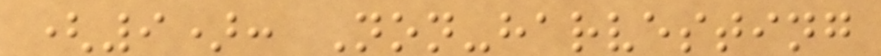(9): Non-harvesting
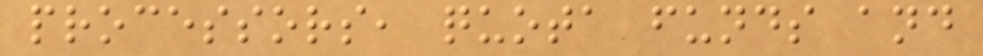processors, quota funds and
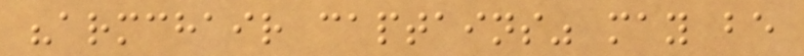"armchair captains" may be
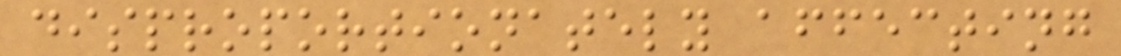disproportionately affecting
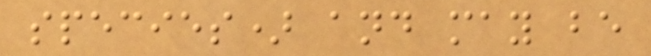species) and may be
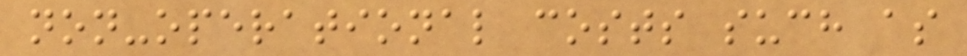non-operational costs such as
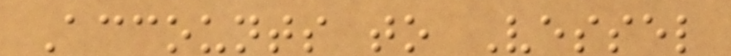Accounts to Vessel
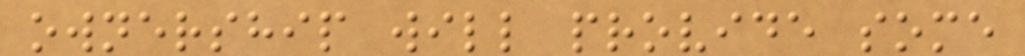ownership will provide some
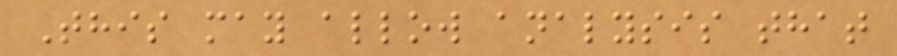This may allow analysis that
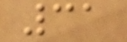31
